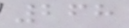268
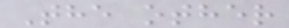The other
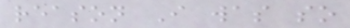reason I was so
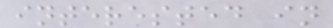interested in
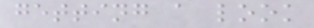getting a look
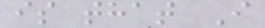is that I
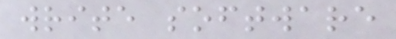write software
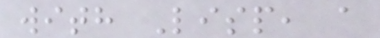with Lisp, a
